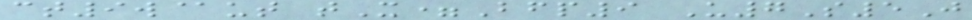ct9w@ut tX=Bfp9 U7S5J
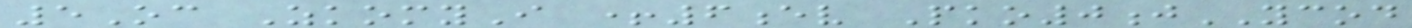5Oc ZkomyI +6ev Pko0jYCOD
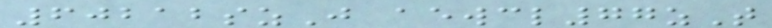60212szJ aewcl77zT
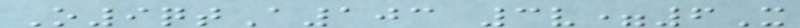O9qtA103 3v=6X
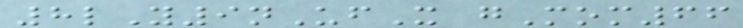8lY9nUfX gMom66
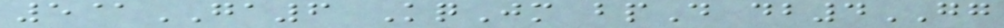5@GA6 KqJm bpD db4GG
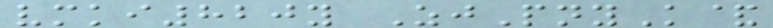vmki820y ZjPnyK&
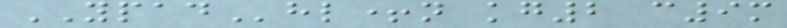YPADhl+n kg2 c9m
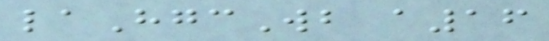laHgcWb a16
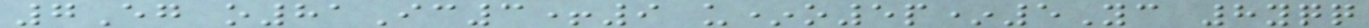7Eg o81Ic3+9 u*o5p*5Yc 8yqq
